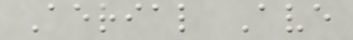Aerial Ave
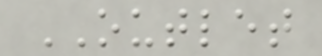OUTLET
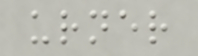urner
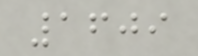1609
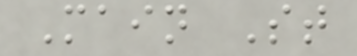Main St
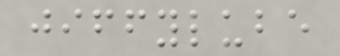jiffylube
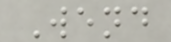Wend
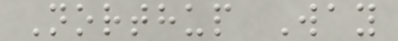Northup Way
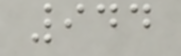944
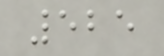525
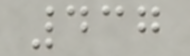437
